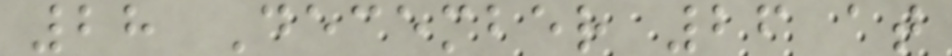28 December 26 at
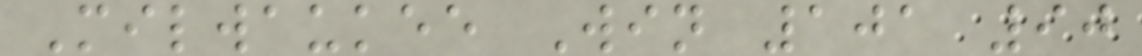Milwaukee Win 101 90
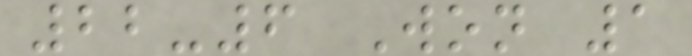22-6 Won 1
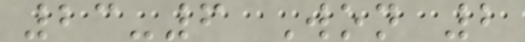23-6 Won 2
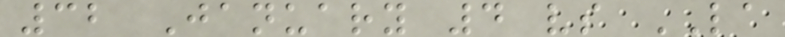32 January 4 vs LA
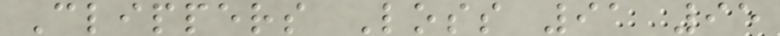Clippers Loss 91 95
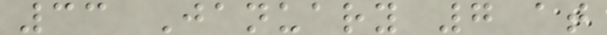33 January 7 at
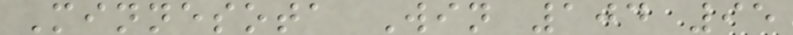Minnesota Win 104 95
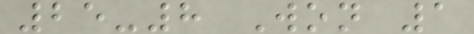25-8 Won 1
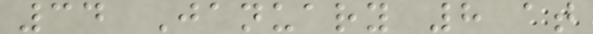34 January 8 at
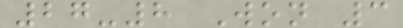27-8 Won 3
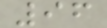96
